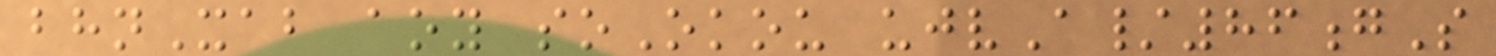bhnXab aoy soOkou ujvA/86gS
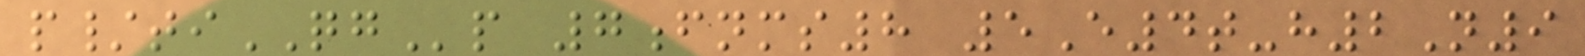p/tiQGp 7fnms8 5E4t-h2N9
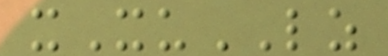xXuLZ
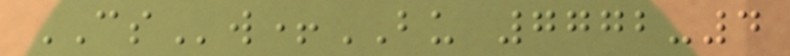CSw+BU 7772-4
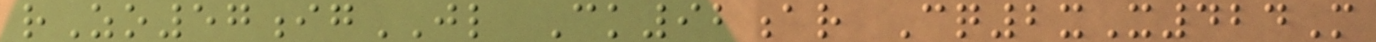rZo57igJL Ck92ar Cq2xX424M
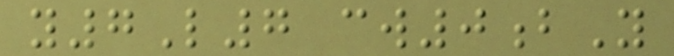y7L7 cw0bY
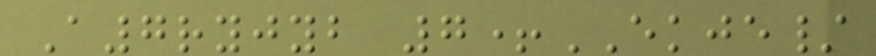A7ryjyb 7+EKJE/
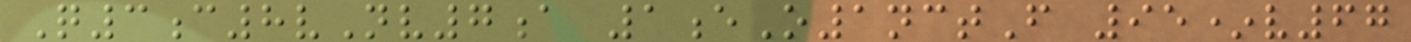Q3c8vNv7a 1eO1nctF 95*v67
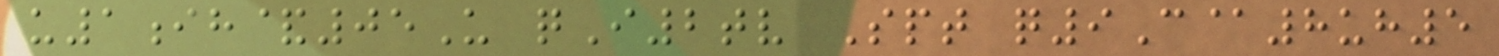u1ih&05U qI2tv Spt q9C@8uh5
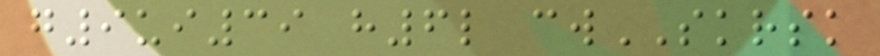g9ui39 h6l cwSKRSK
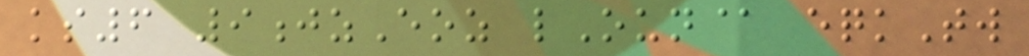ks6 9jzEoz lOun@ eqkTw
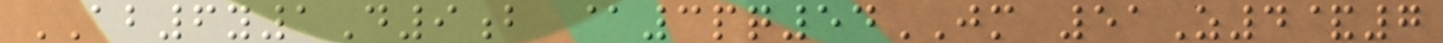AB6y1D9b @3pq54JM 51Z4&7
